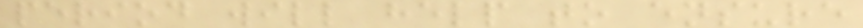period will help to ensure
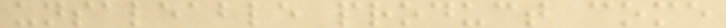unsaleable product come
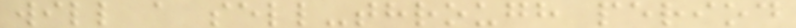will a sell-through period
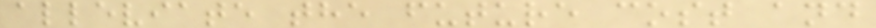alleviate the future cost and
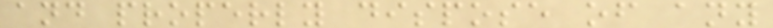and properly dispose of any
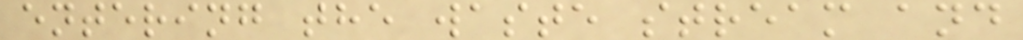entering the waste stream and
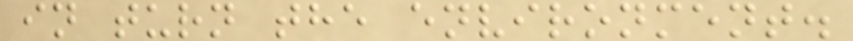in turn the environment.
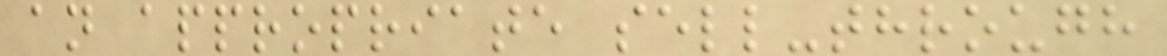an appropriate sell-through
